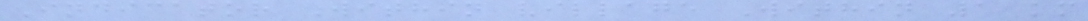Indicator Within village Within 1 km
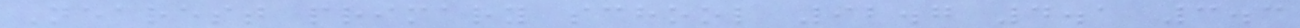Nearest primary school 92.7 4.1 3.3
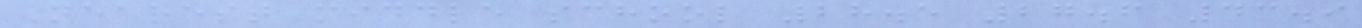Nearest middle school 28.5 27.6 43.9
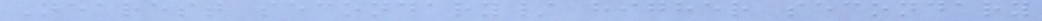Nearest secondary/ higher secondary
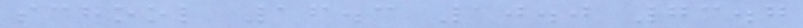school 16.3 10.0 73.7
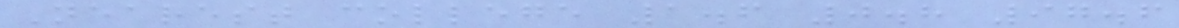Nearest college 1.6 0.8 97.6
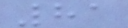81
